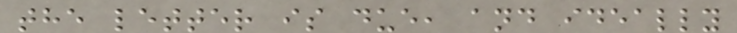the letter is due, and ideally
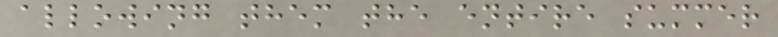allowing them the entire summer
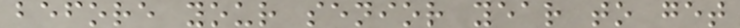before your senior year to get
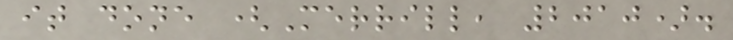it done (Merrill, 2010).
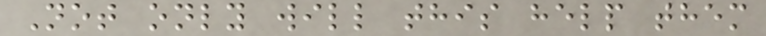Not only will this help them
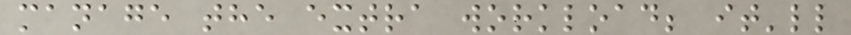manage the extra workload; it'll
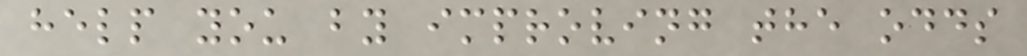help you by improving the odds
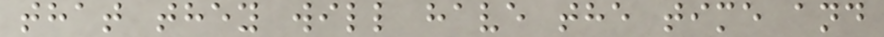that they will have the time and
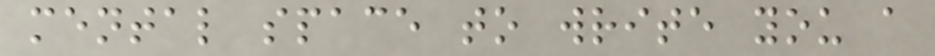mental space to write you a
